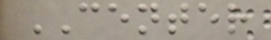CENTER
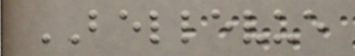BELLEVUE
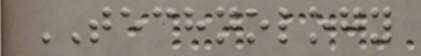TECHNOLOGY
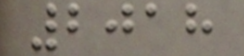2018
